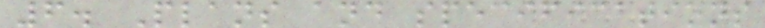6. Plans and specifications
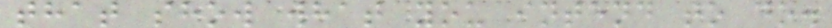that show what you intend to do.
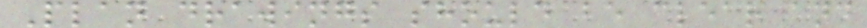Plan drawings should be clear and
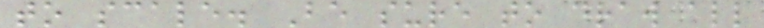to scale. Be sure to draw all
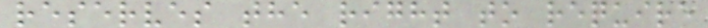reserves the right to require
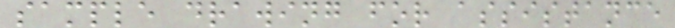sample drawing for assistance
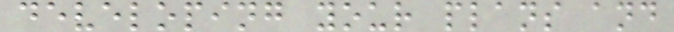developing your plans and
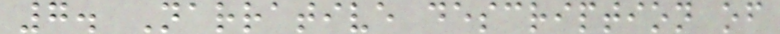7. Narrative description of
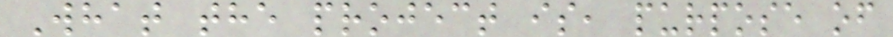What the project is, purpose of
